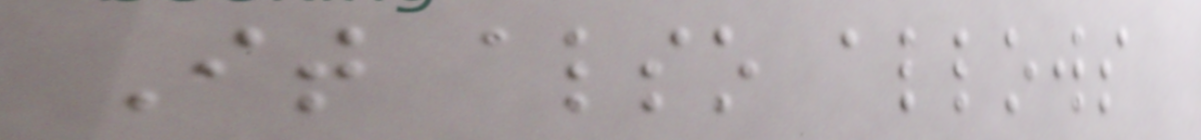It also allows
